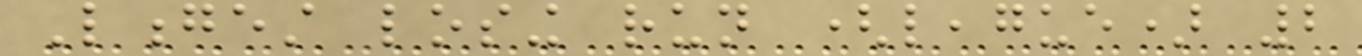Longest losing run (league) 2
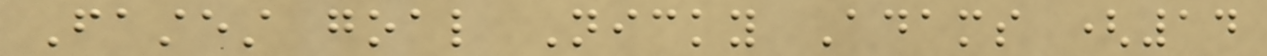Fastest goal Nicky Adams (14
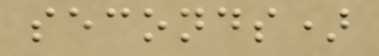seconds)
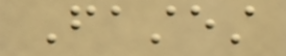Fastest
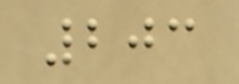203
